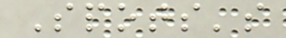Spots's
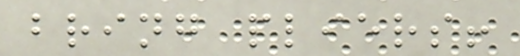bring pliers!
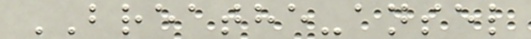BREATHE-ansel
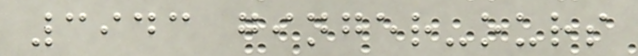3943 ginger-ours
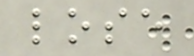lose
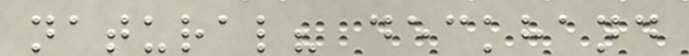natural? deckhand
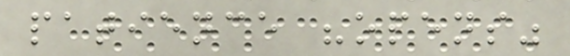patience "opens"
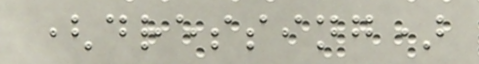(dressing)
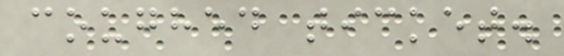coughed ticket.
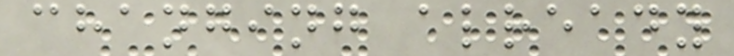changing already
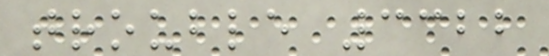trouble 3322
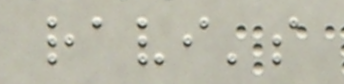ravi's
